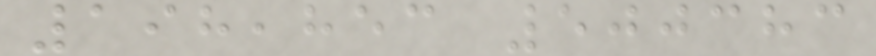198,853 500383
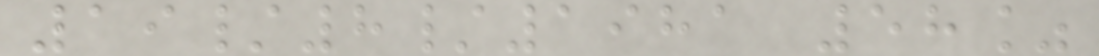19/8/1981 58%
